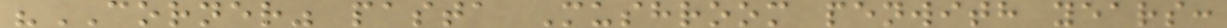"CORNER" pasta Mushroom penwith years:
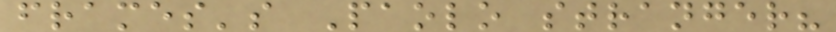frames's Paolo stranger?
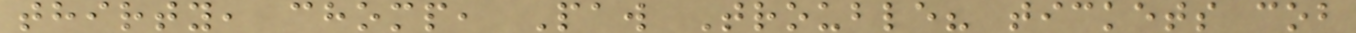thirty, chomp, Paw Trouble? tickets cob
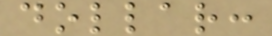dollar:
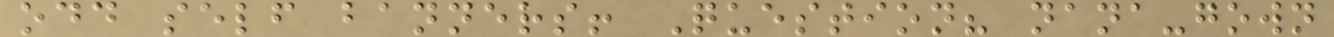odd self banners! Question? nana-gown
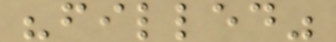"filled"
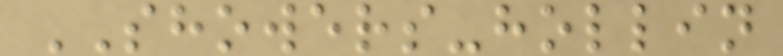SHOWERS-hollin
